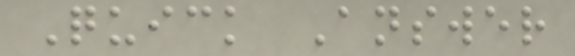Quick Answer
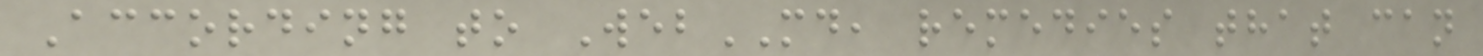According to WebMD, remedies that can
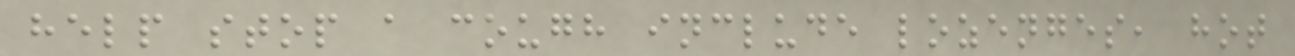help stop a cough include lozenges, hot
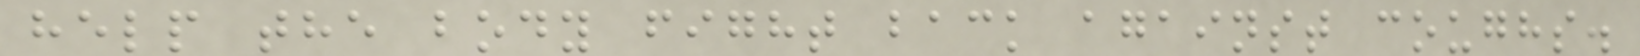help the body fight back against coughs.
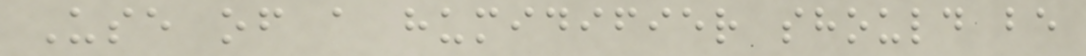Use of a humidifier should be
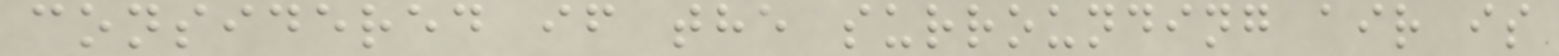considered if the surrounding air is
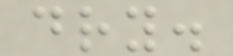dry.
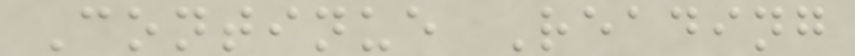Continue Reading
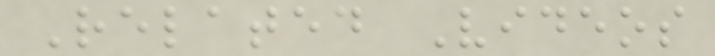Related Videos
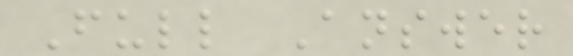Full Answer
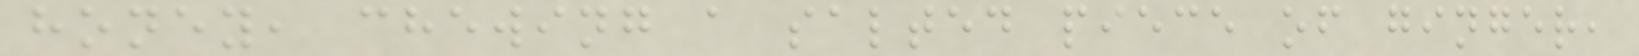honey, chewing a salted piece of ginger,
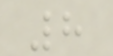8
